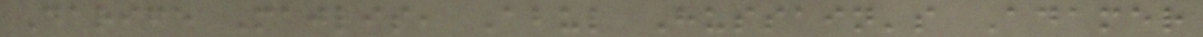Darige Majlis, Abul Hussain's Adamer
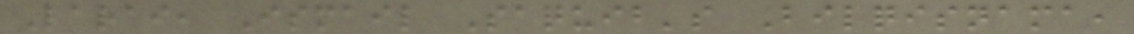Larai, Ismail Saquib's Bilqisnama,
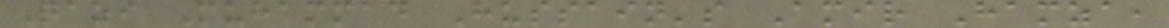Qazi Muhammad Hussain's Amir Hamza,
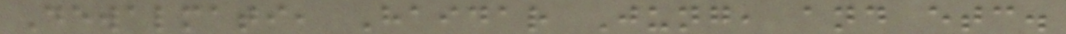Dewalmati, Haidar Jung, and etc.
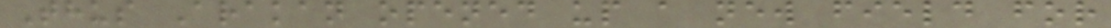Thus Arakan opened up a new field for
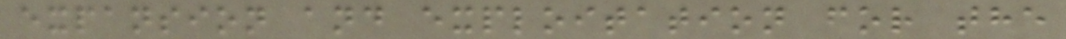expansion and exploitation for the
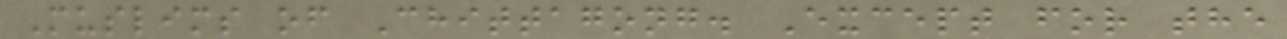Muslims of Chittagong. Except for the
